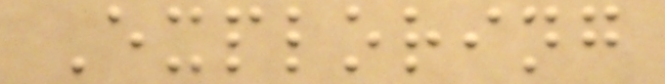Exploring
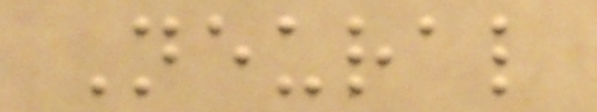Neural
